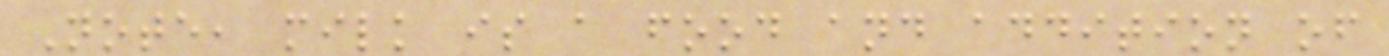Note, milk is a food and addition of
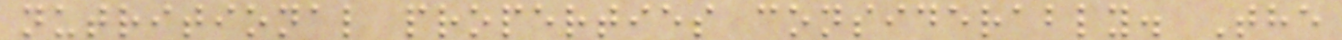nutritional properties considerably. The
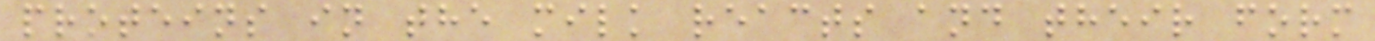proteins in the milk reacts and their form
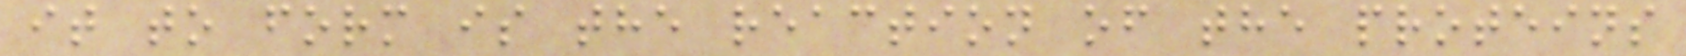it to form is the reaction of the proteins
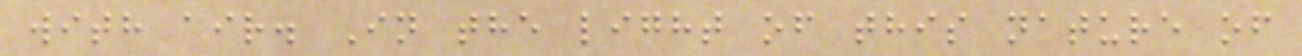with air. In the light of this nature of
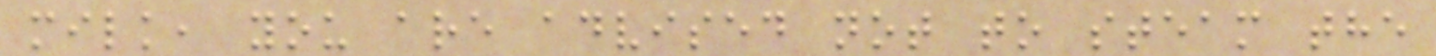milk, you are advised not to steam the
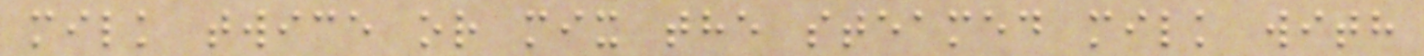milk twice or mix the steamed milk with
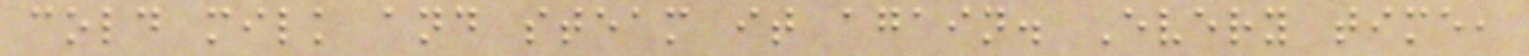cold milk and steam it again. Every time,
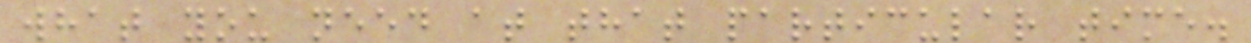what you need at that particular time.
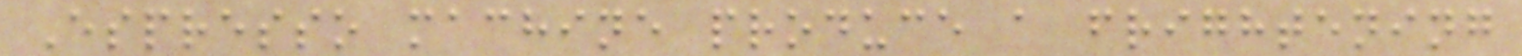Espresso machine produce a frightening
